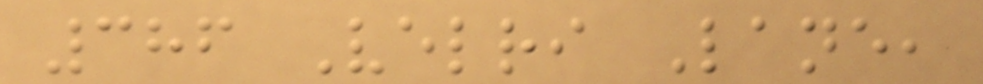386 Velri Lane,
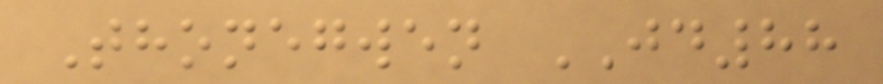Thonegwen JD88
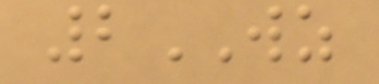2WZ
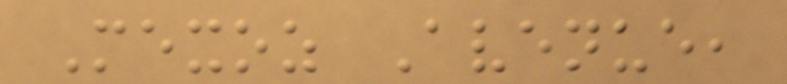Mexoz Avenue,
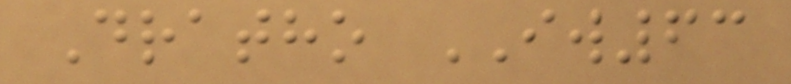Dratho IW63
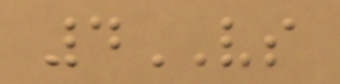4VS
